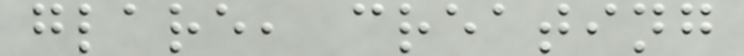glare, creating
